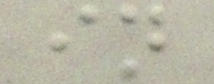in
